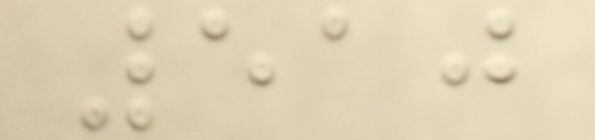510
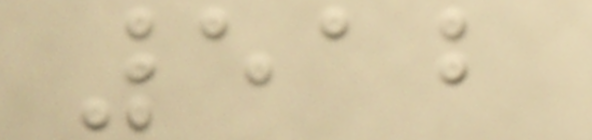512
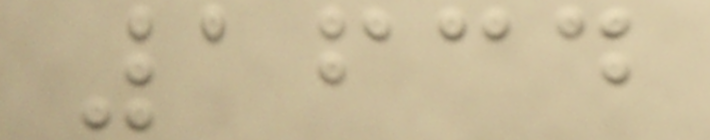1634
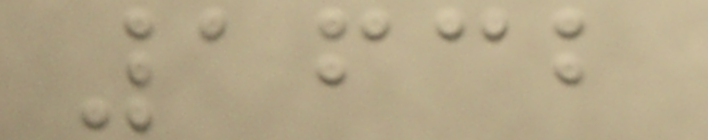1632
